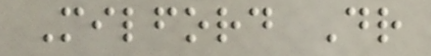Milford Dr
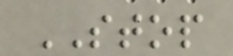STOP
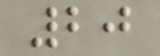20
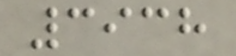3938
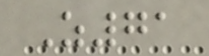Z71
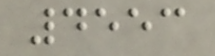4553
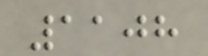1108
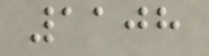1108
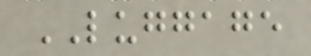LUGGAGE
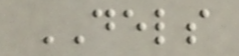DELS
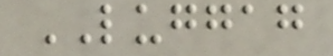LUGGAG
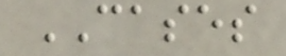CASES
